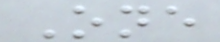One
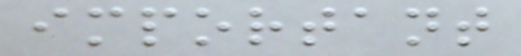important
